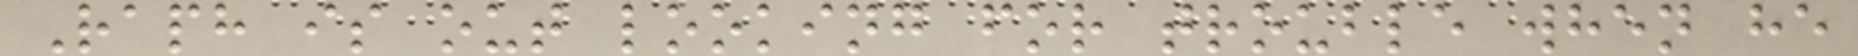Raph is out looking for trouble when he
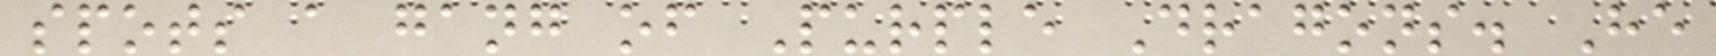spots a gang of Purple Dragons. He
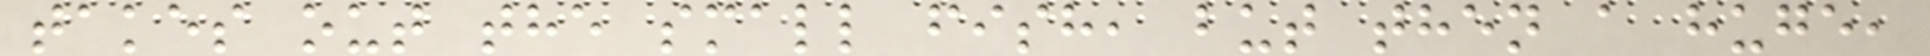takes out the small fish, but then a huge,
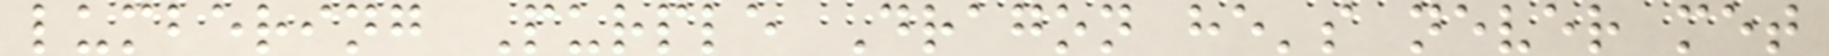lumbering Purple Dragon he's never met
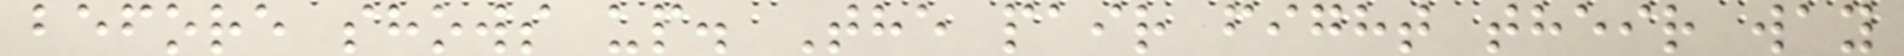before shows up. The pair fight their way
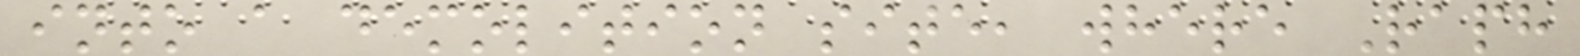into a demolition site, where Raph
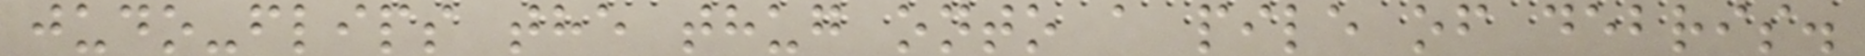judo-flips the thug onto a pile of debris.
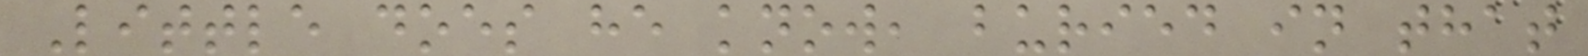Little does he know, buried in that
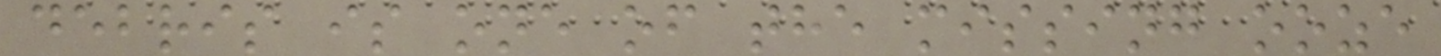debris is one of the missing ooze
